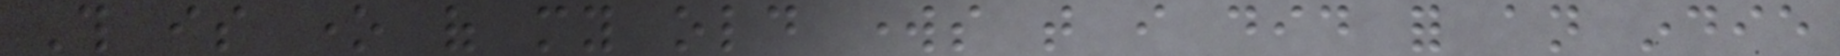This is one of my old works that i did for an indie
